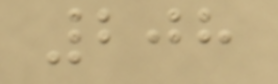208
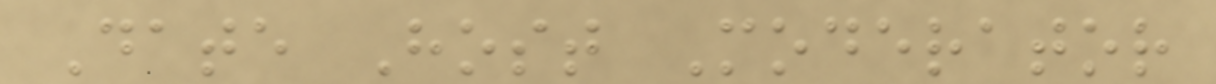Date Host Moderator
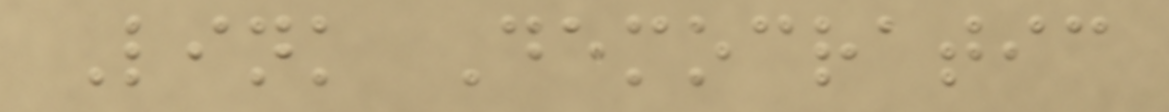Link Democratic
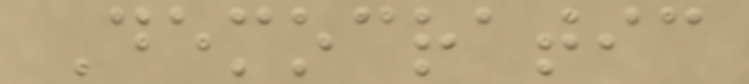Democratic
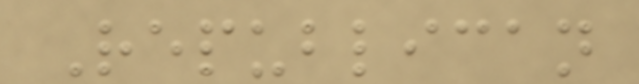Republican
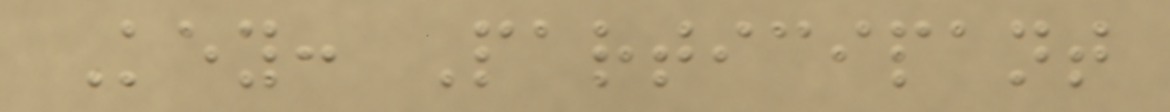Key: Participant
